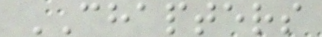CHAPTERS
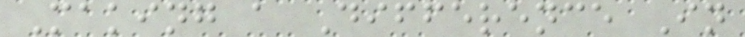Making a Difference In
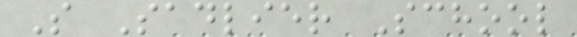S Sadlier School
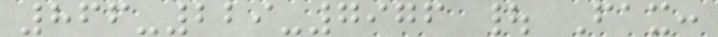866-229-7976 | Fax:
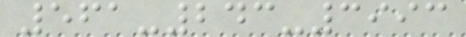561-243-3993
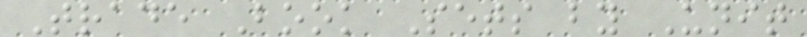Trade Book Sets by Unit
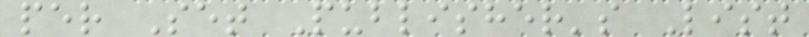per Set Publisher's List
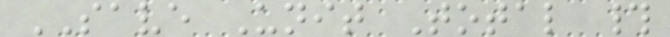SAVE Unit Total #
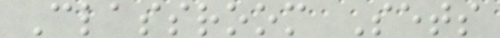Classroom Sets
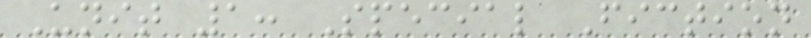Unit 1: Special Fiction
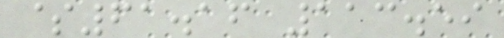$61.16 113.59
